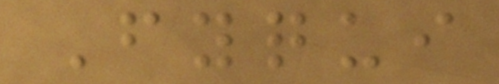Fyqui
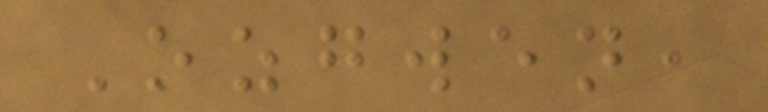Ozgwen,
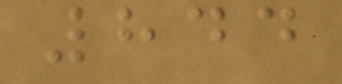844
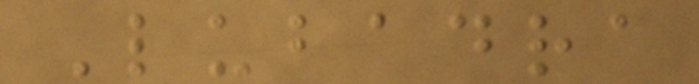Lubadra
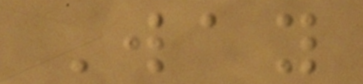Way
